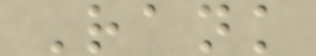Rank
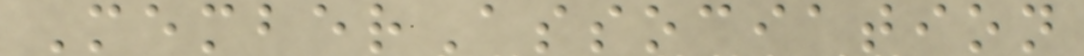MemberAssociation
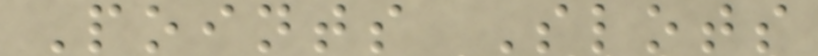Points Slots
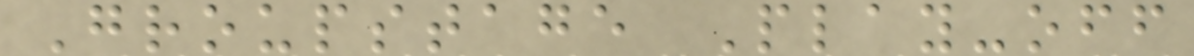Groupstage Play-off
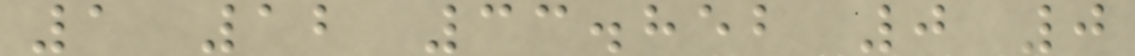1 12 33.852 0 0
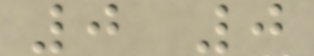0 0
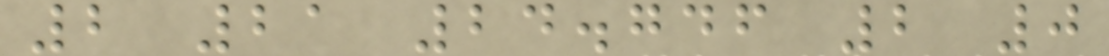2 21 24.746 2 0
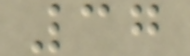37
